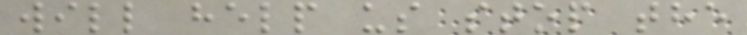will help us stop the
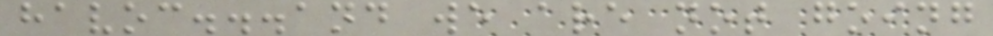havoc...and we are not going
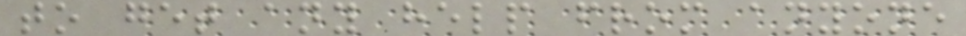to get any help from anyone
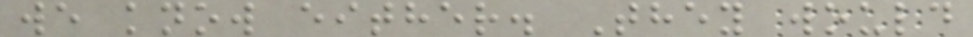we know either. They would
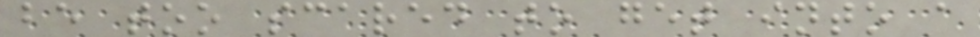be too scared to get into a
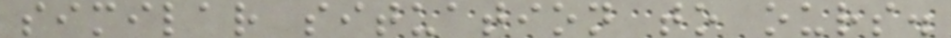similar situation to ours.
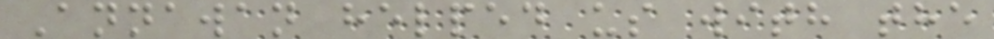Annawan helped us with the
